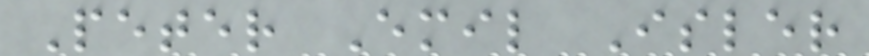Peter Emil Isler
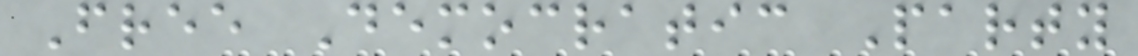Free Democratic Party
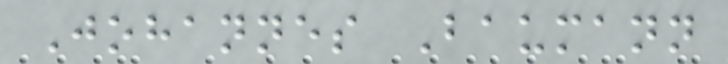Johannes Baumann
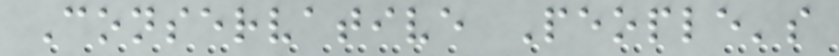Conservative People's
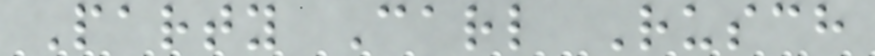Party Carl Rusch
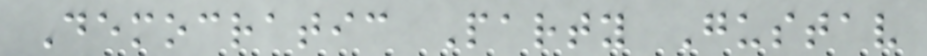Democratic Party Gustav
